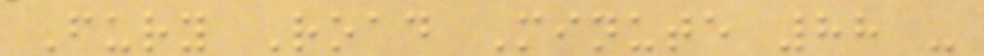Fury Road Minute 88 -
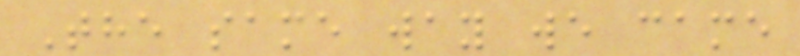The same way we came
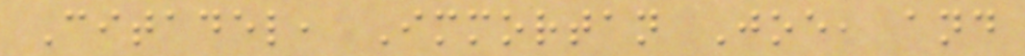Citadel, Immortan Joe, and
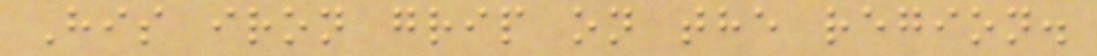His iron grip on the region.
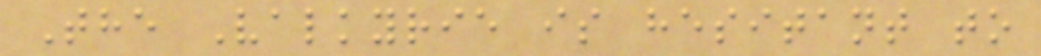The Valkyrie is hesitant to
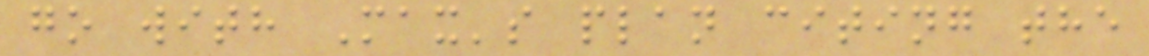go with Max's plan citing the
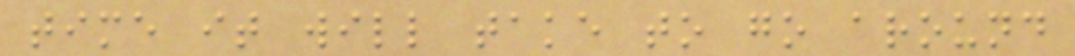time it will take to go around
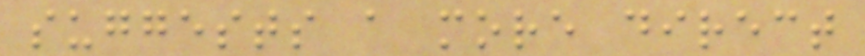suggests a more direct
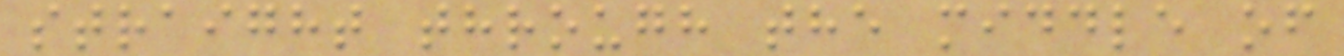straight through the middle of
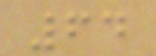64
